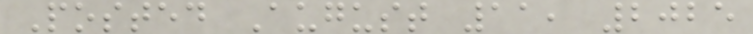Posted August 11, 2025
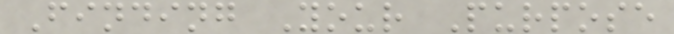Finding Your Purpose
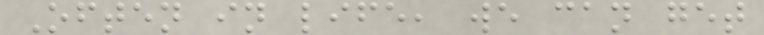Often in life, we can get
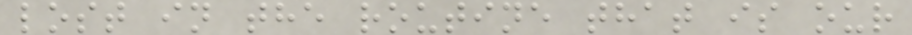lost in the routine that is our
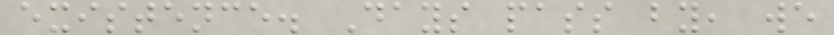existence. Days pass by, we
